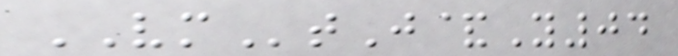VMtJ&Y04
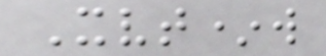Xvt*w
